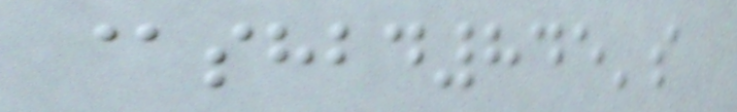@shbd845's
